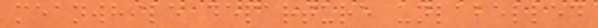meanwhile departure unlabelled
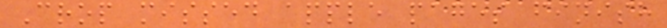Crop missed apple pages finish
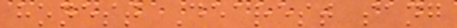honest Dearest sang
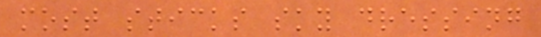most sticks sky dressing
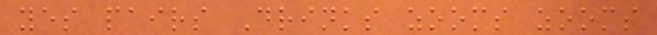yes pairs Drinks zooms zooms
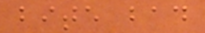bite bad
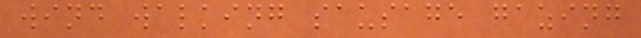wind walking sausage gazing
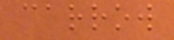carrow
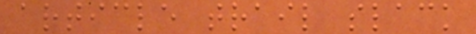article trail slack
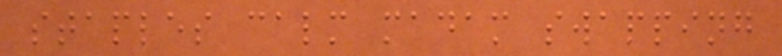staples calm madam swapping
